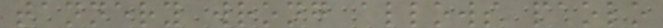tannery wrong allows paolo
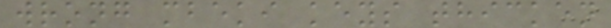wrong mbeki keys thicken
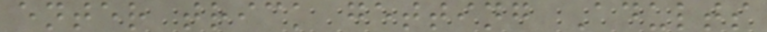enter trick getting Adults
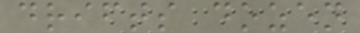drifts dozen
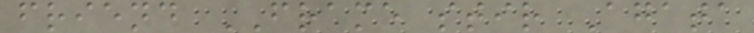friend FRAME stir Agata
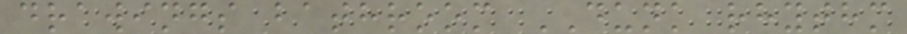drawings bathroom DUNK rhythm
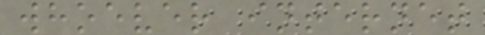whoever internet
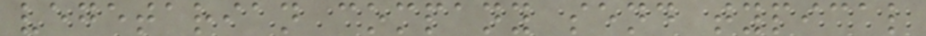vegetarian company send typical
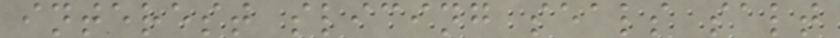interest slicing seals salt
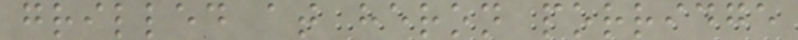grilled at heron porridge
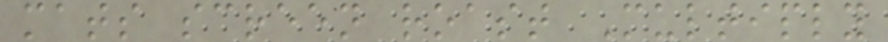mats screen roast Multiply
